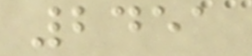2451
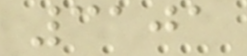3101
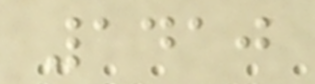1410
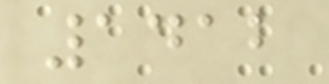1412
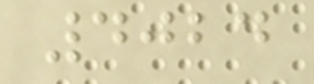4024
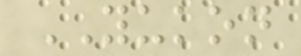YUKON
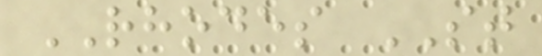RHODES ST
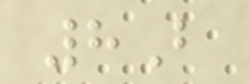8B
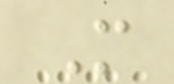M
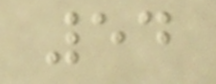54
